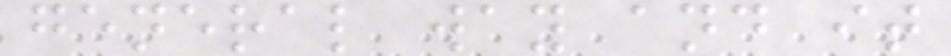general way and it
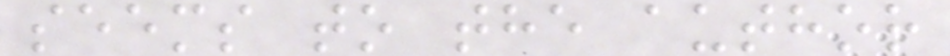seems to the author
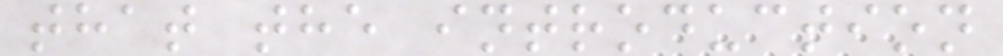that the introduction
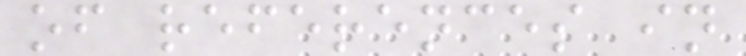of references in
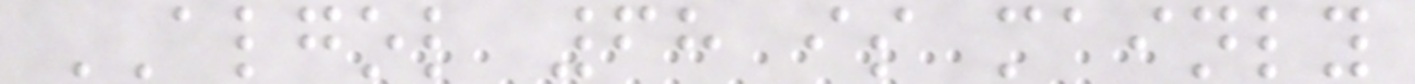ALGOL 68 is mainly
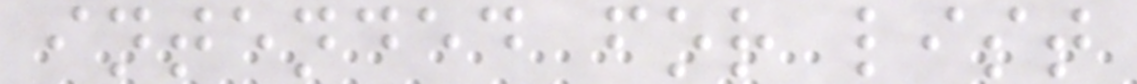intended for list
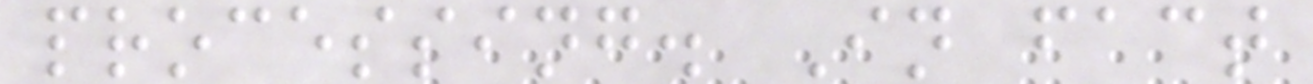processing. In fact
